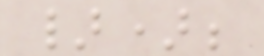});
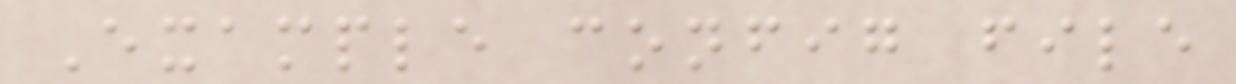Example config file
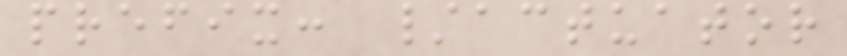prefix: /actuator
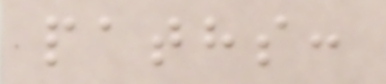paths:
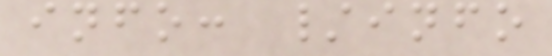info: /info
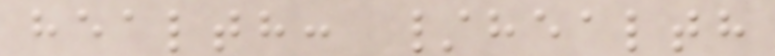health: /health
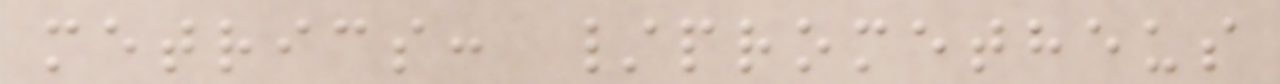metrics: /prometheus
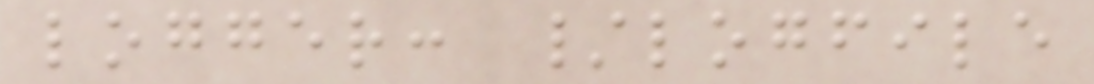logger: /logfile
